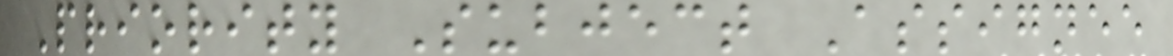Priority Subject Assignee
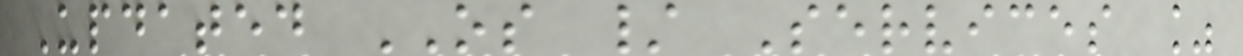Updated OS / Services %
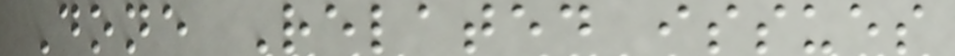Done Related issues
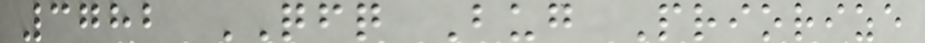3782 QFQ Bug Priorize
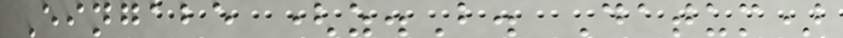Eingabe (z.B. Datum)
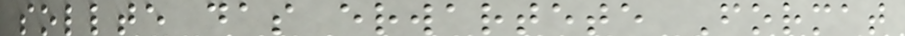sollte das erwartete Format
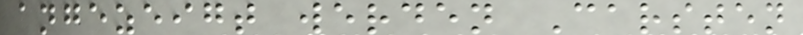angezeigt werden Carsten
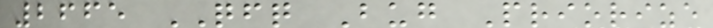2665 QFQ Bug Priorize
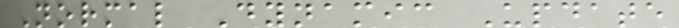Normal Dynamic Update
